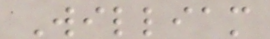William
